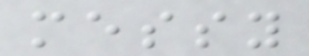messy
